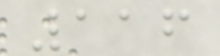116
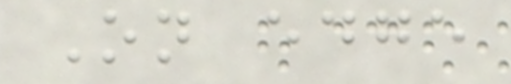On edge
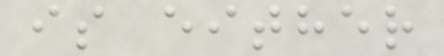is either
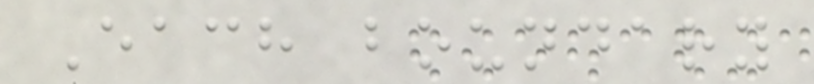Each boundary
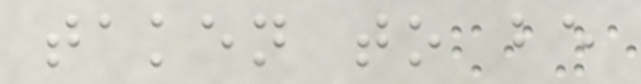taken to be
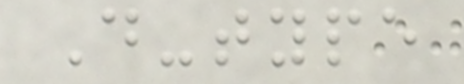D-type
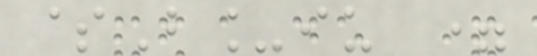$B_iu =
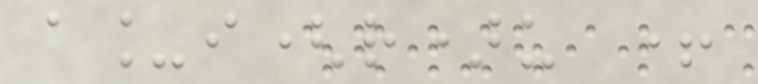a_i(r)u +
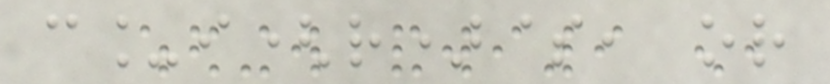c_i(r)$, or
